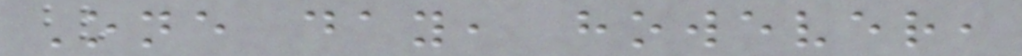One day, however,
